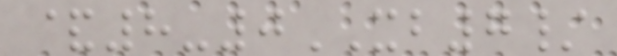&8-0XB7/
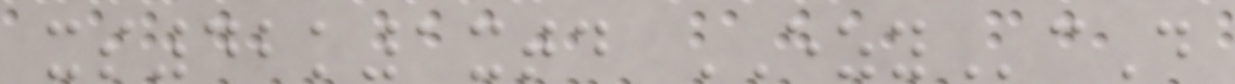xs42k1xtd EZYcD
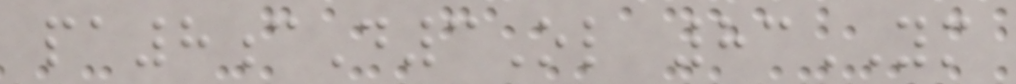pa8cD3Ol 83YM
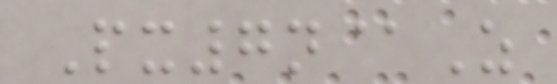Px7n@Z
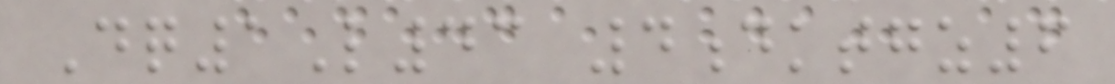Dq1L43 4dktgz6
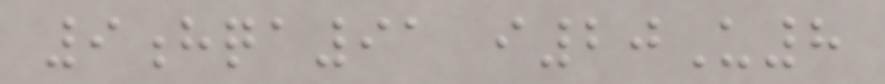9hqa91 i20U8
